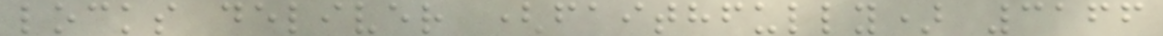locks deliver (faithfully) 3166
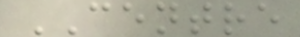CENTRE
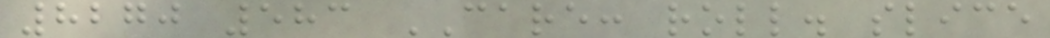8270 583 CARE: roll. slice
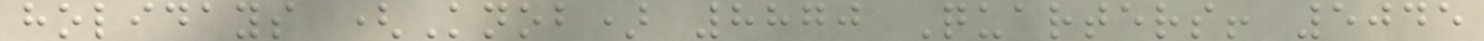holidays (Knob) 8870 Quarters! 5045
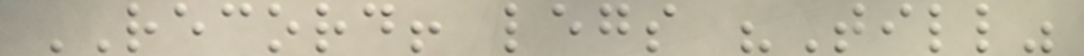RECORD! legs "Till"
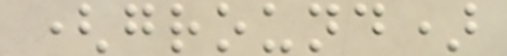(ground)
